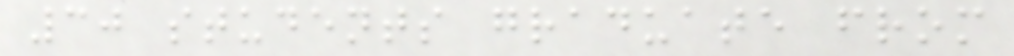30 students graduate from
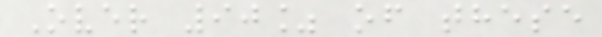Over 90% of these
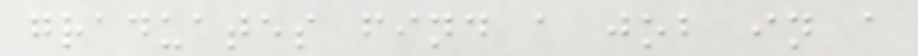graduates find a job in a
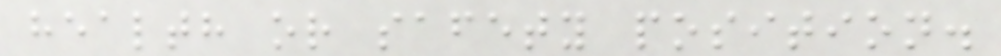health or safety position.
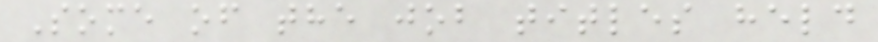Some of the job titles held
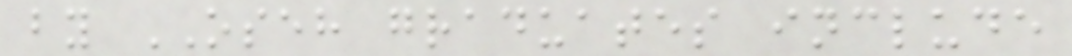by OSEH graduates include
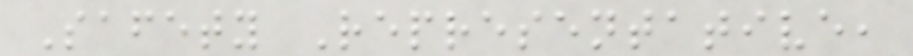Safety Representative,
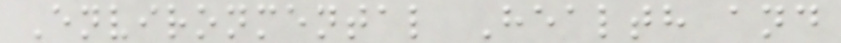Environmental Health and
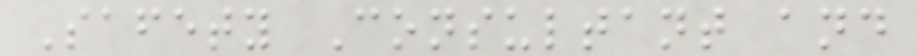Safety Consultant and
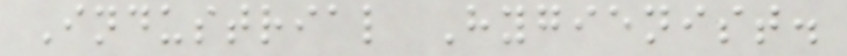Industrial Hygienist.
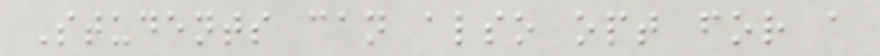Students can also opt for a
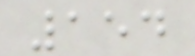154
